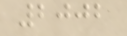2002
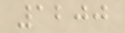1200
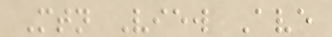Mtn View Ave
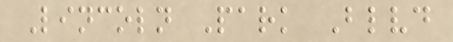Lincoln Park Blvd
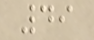49
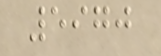5970
